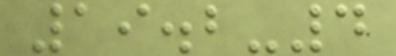19.2-4
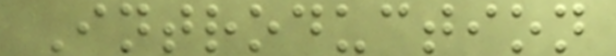Introduction
